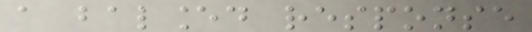a balanced response
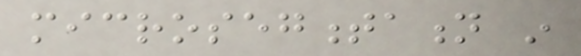microsegmentation in
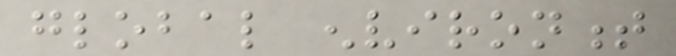global environment
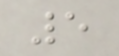5
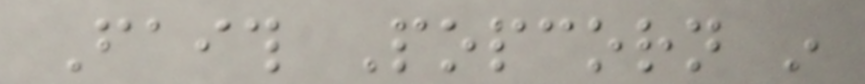Faith Popcorn in
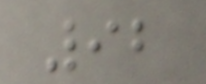92
